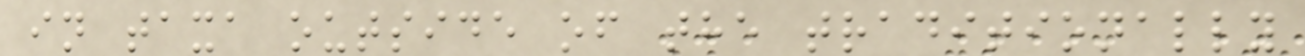in taxa outside of the traditionally
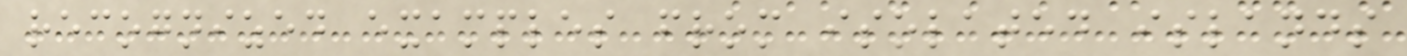recognized examples from isolated islands
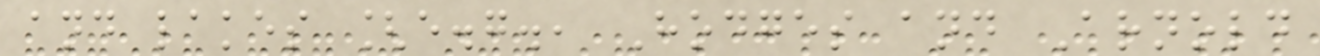and lakes [e.g., Hodges and Arnold
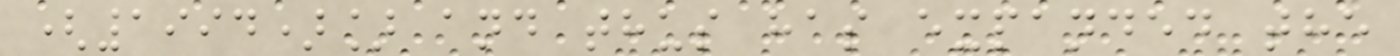(1994)] and thus has expanded the
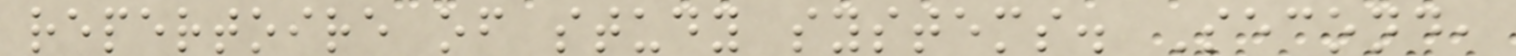repertoire of study systems. Second,
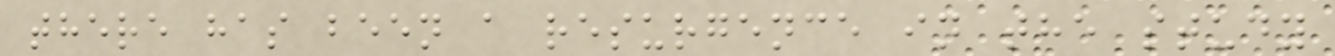there has been a resurgence in the study
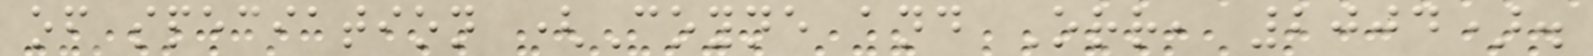of speciation (Coyne and Orr, 2004).
